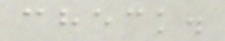check.
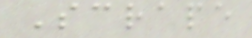Scrape
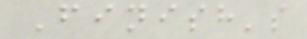Finish's
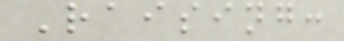Raising:
